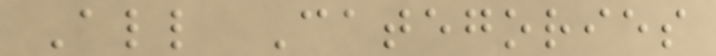All Categories
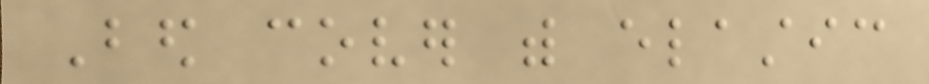Bed cover with elastic
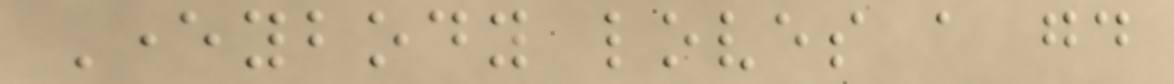Everybody loves a good
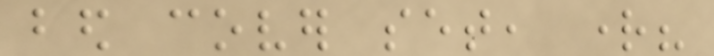bed cover set, right?
